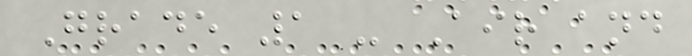Grade 1 - Air and
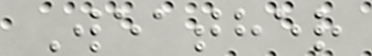Weather
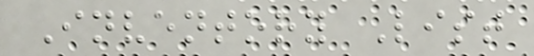Inventory List
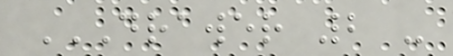DRAWER 2 -
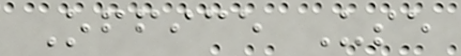Office Use
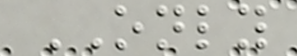ONLY
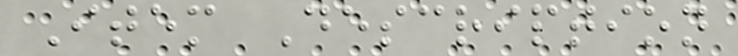Item Description
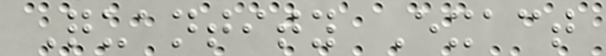Quantity Exact
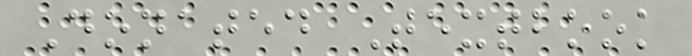Donated Textbook
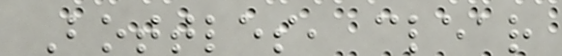Bottles, clear
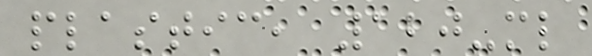plastic, 120-ml
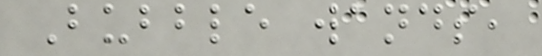Bubble wands,
